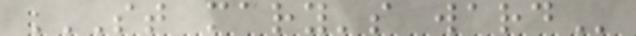ST MARY'S WARD
